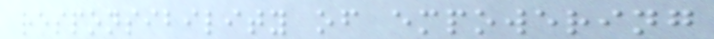responsibility of empowering
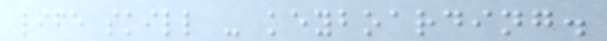life skill - keyboarding.
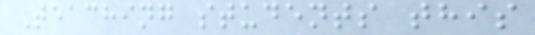Teaching students this
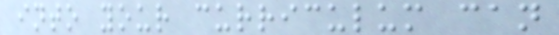into your curriculum can
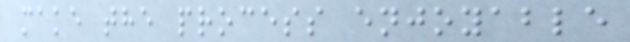make the process enjoyable
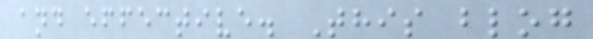and effective. This blog
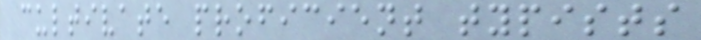cultivate proficient typists
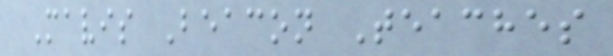Mavis Beacon Teaches
